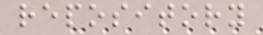repository
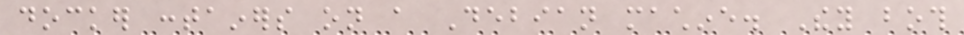docker containers on a Debian machine. They both
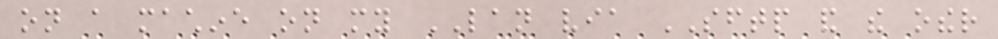on a machine on my LAN via SFTP and the other
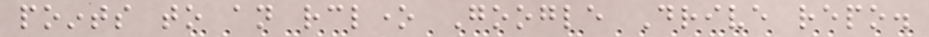points to an rclone Google Drive repo.
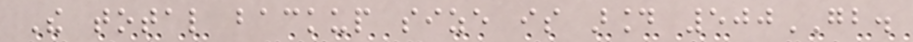The total backup size is around 500GB.
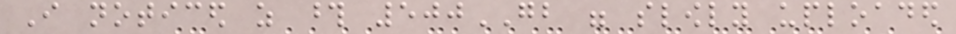I noticed as those 500GB were slowly uploaded
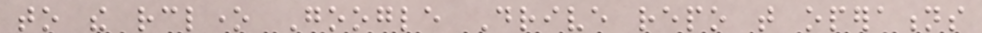to the rclone Google Drive repo that operations
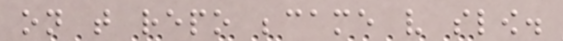on that repo became very slow.
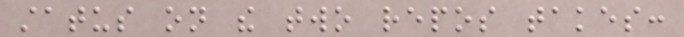status on the two repos takes:
